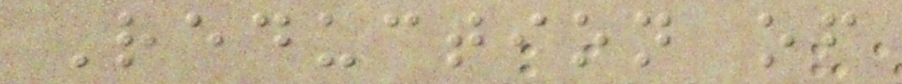Reduction of
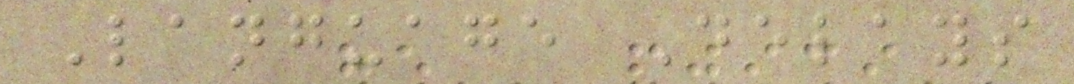Language Delays
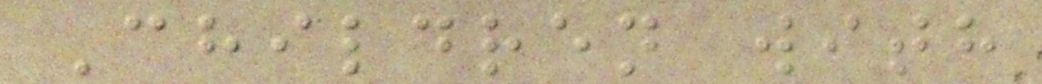Children with
